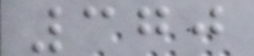370
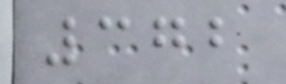372
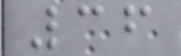36
